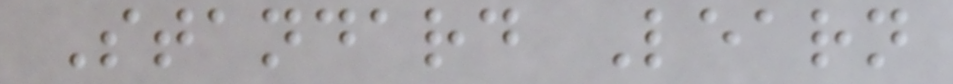Standard Learn
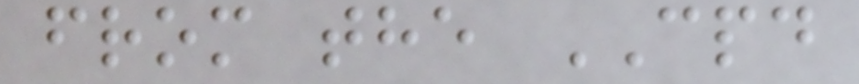from the CPD
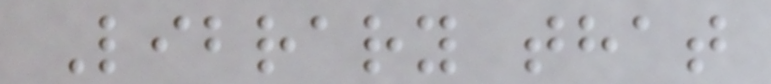Library that
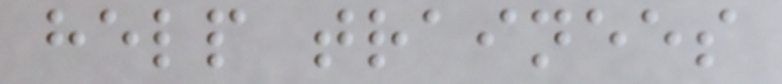help trainees
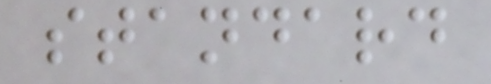standard
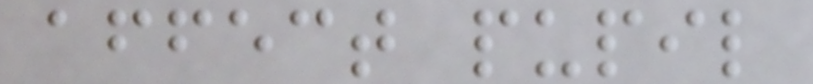affect pupil
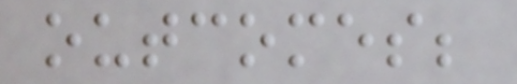outcomes;
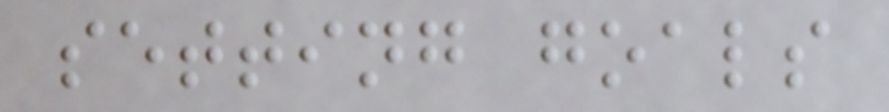setting goals
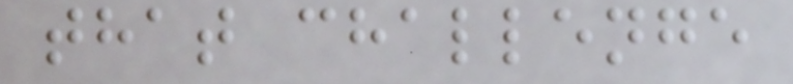that challenge
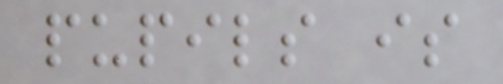pupils is
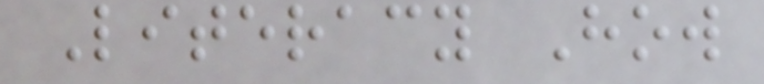Literacy How
